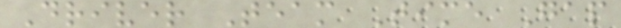Driver Team Time Gap
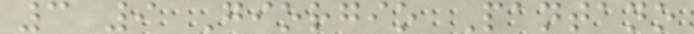3 9 Giorgio Pantano
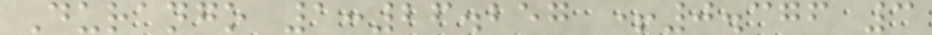Durango 1:26.257 +0.376 3
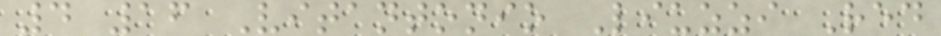4 16 Vitantonio Liuzzi Red
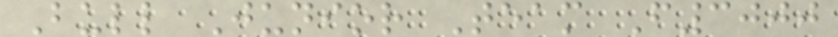Bull Junior Team F3000
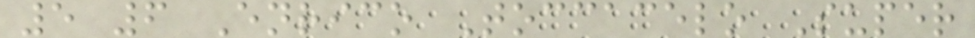5 6 Enrico Toccacelo Super
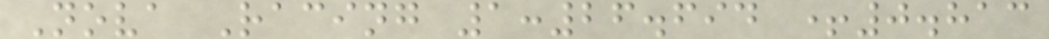Nova Racing 1:26.694 +0.813
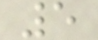5
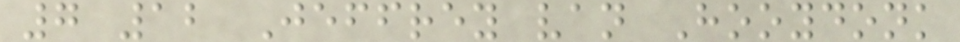7 12 Jeffrey van Hooydonk
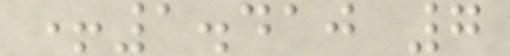+1.410 7
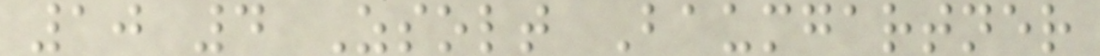10 4 Zsolt Baumgartner
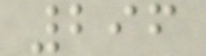296
